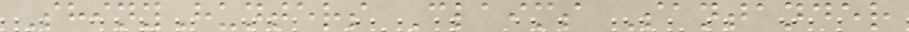ShinyHunters Claims Santander
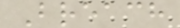Breach
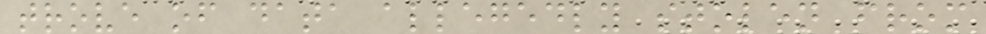trove of data allegedly stolen from
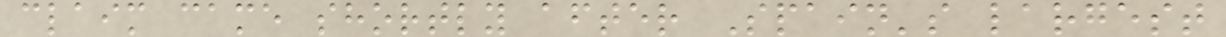claim came shortly after Spain's largest
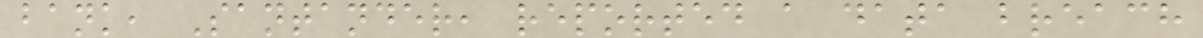bank, Santander, reported a data breach
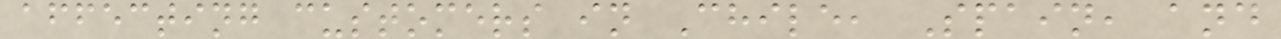affecting customers in Chile, Spain, and
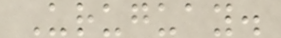Uruguay.
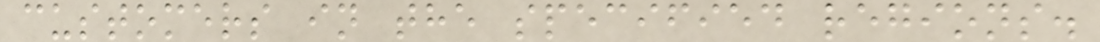customers in the specified regions.
